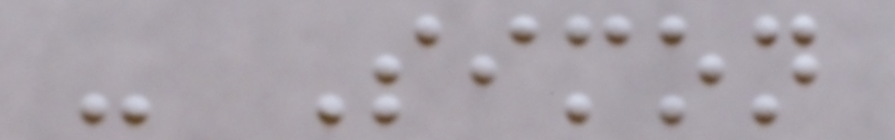- Simon
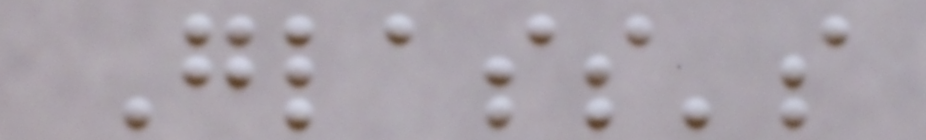Glass's
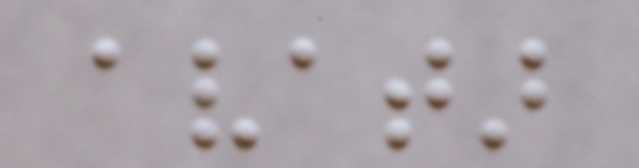avatar
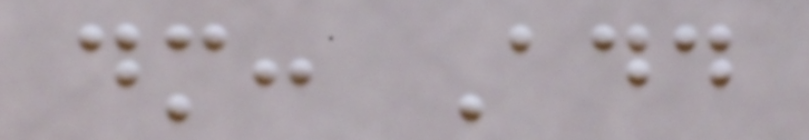dm: Add
